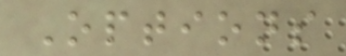Options
